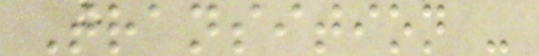Transition -
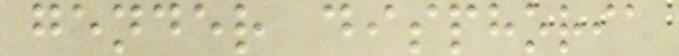gender disphoria
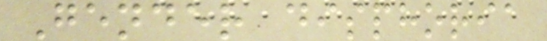Gender disphoria
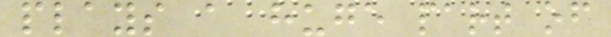plays a huge part of
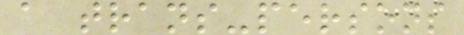a trans-persons
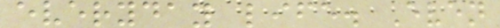everyday life. Even
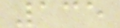135
